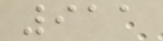911
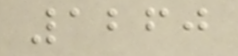1260
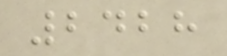2428
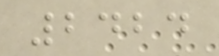2424
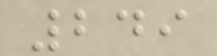249
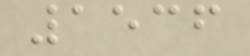1536
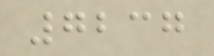7237
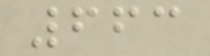663
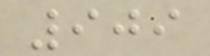909
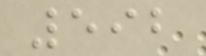592
